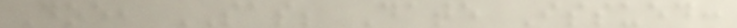Doe, SAS; Date Issued:
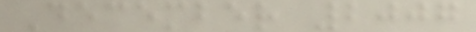December 2007
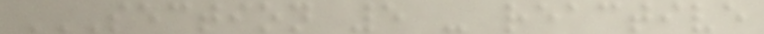SECTION 5 - REACTIVE
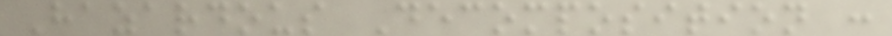Hazardous Decomposition :
